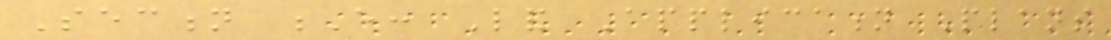Section E: Land Application Plans
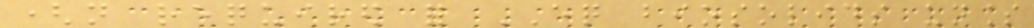(not required for EQ biosolids unless
